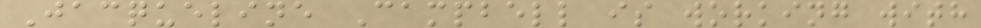Jacqueline Campbell is working with
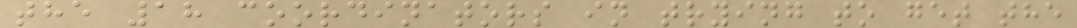the 18 coordinators in trying to get the
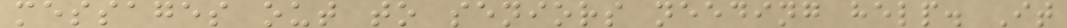messages out to seniors needing help. It
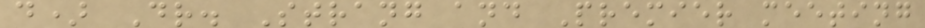d) Dr. Strang and Premier meeting
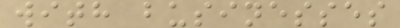with businesses
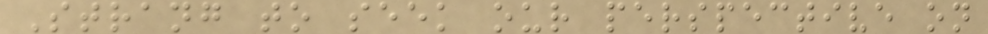Strang to seek our perspective on
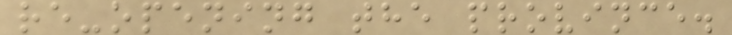re-opening the province.
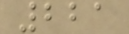221
